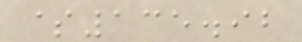$135.92
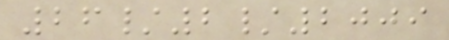26/2/2009
